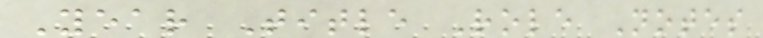Year Title Role Notes
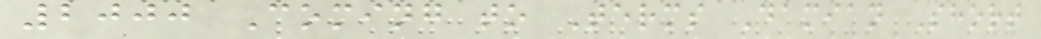2000 Coming to Terms Damian Short
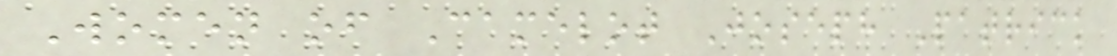Women of Camelot Joseph Patrick
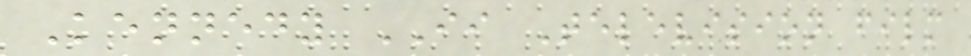Kennedy II Television film
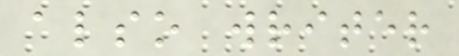also writer
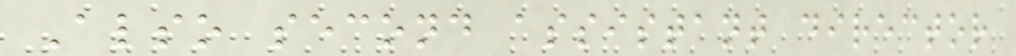Also second assistant director
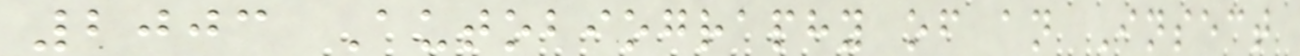2003 Autobiography of an Insect
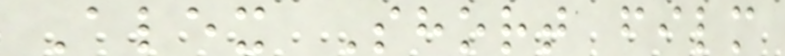Alex Short film
